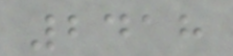2418
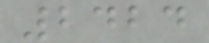2424
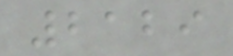2129
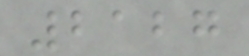2127
